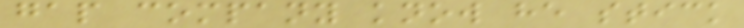gap company know he stick
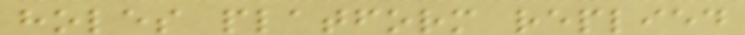holes platform replied
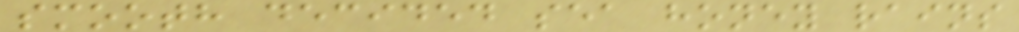smooth decided sea honey rains
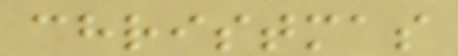christmas
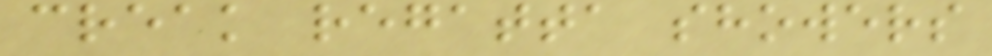creak regatta showers
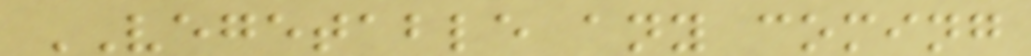VEGETABLE any coming
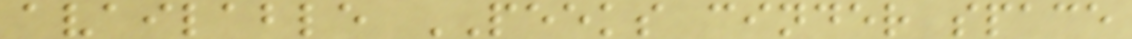available PEEKS cinder space
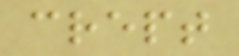crept
